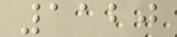1120
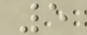5
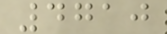4710
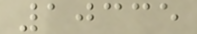10335
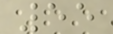55
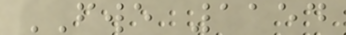FWE 1154
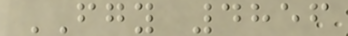FGY 4856
